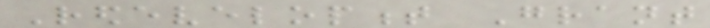Redevelopment Grant
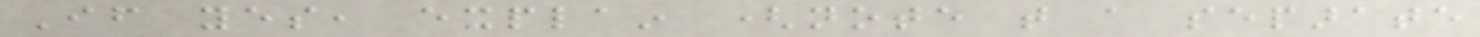If yes, explain (note that a separate
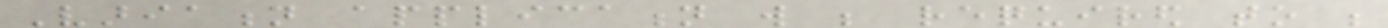Variation application will be required to be
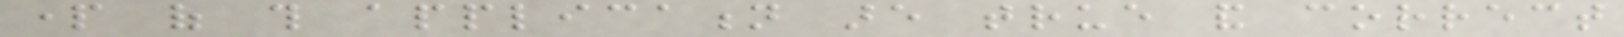part of this application are true and correct
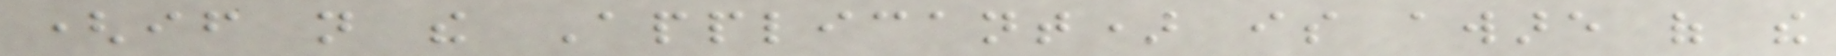(if not the Applicant) is aware of the
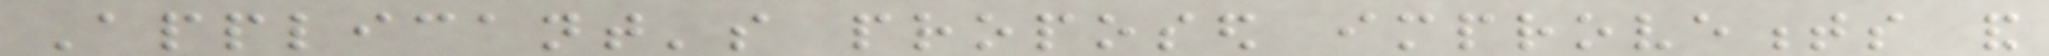Applicant's proposed improvements and
